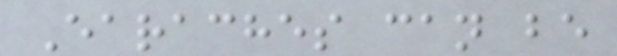Earaches can be
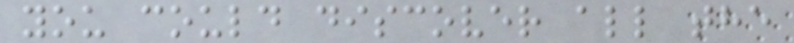you could discover all the
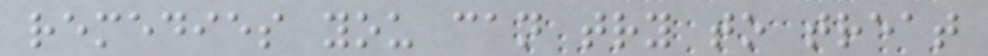remedies you can try to treat
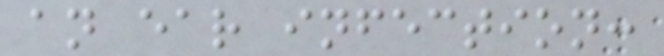an ear infection:
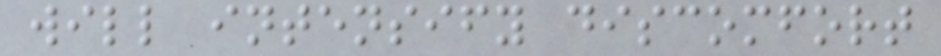will intensify discomfort
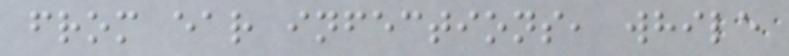from ear infections, while
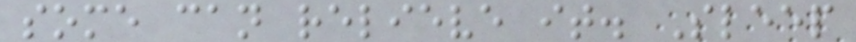some can relieve it. Sleep
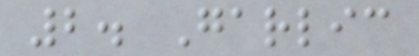2. Garlic
